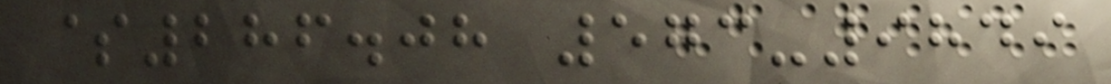$286.08 573-9849
